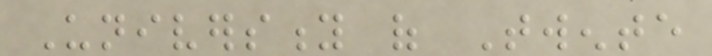University of Twente
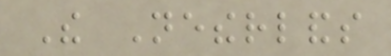The Netherlands
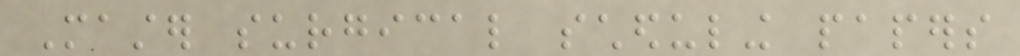Master surgical scheduling papers
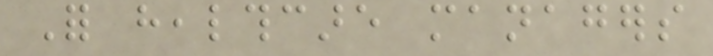For healthcare managers
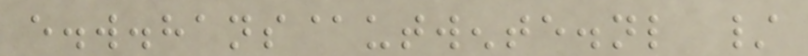e.w.hans@utwente.nl /
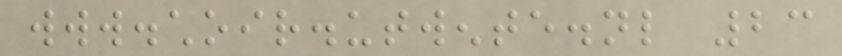www.choir.utwente.nl 23
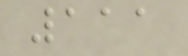111
